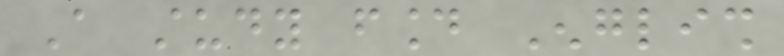A study found English
